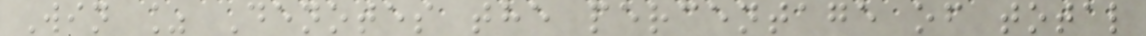Win % Denotes the percentage of total
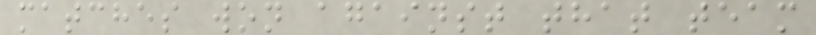matches won against that team
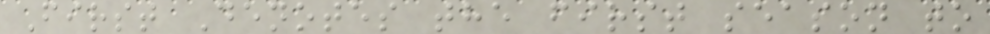First Denotes the first season to
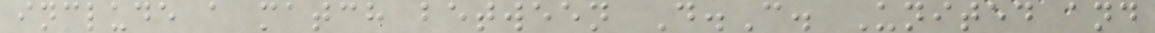include a match between D.C. United and
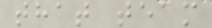that team
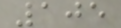105
